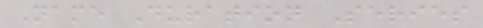Name Duration Series
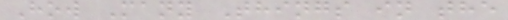How Many Things in the
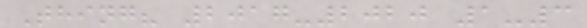Thing? 2017-2020 1-3
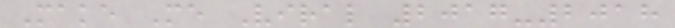Make Me Viral 2017-2018
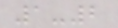1-2
